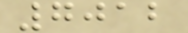7012
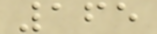165
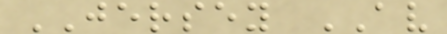JERSEY AV
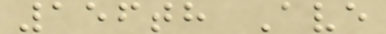156th Ave
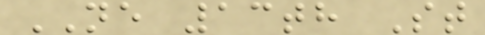NE 13th St
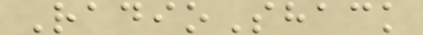RadioShack
